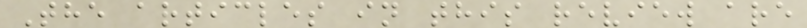The articles in this review are
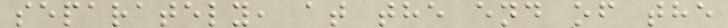separately, at the end of the
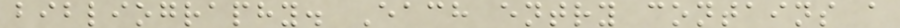bibliography. Each entry contains a
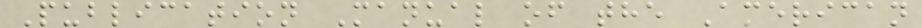Publication Manual of the American
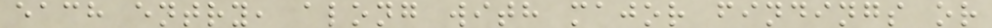each entry, along with major findings or
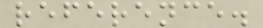reference.
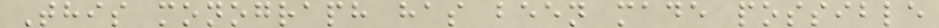This monograph has been made possible
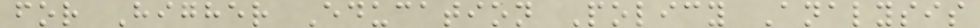for Higher Education Policy Analysis
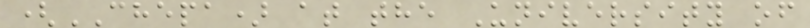(CHEPA) at the University of
